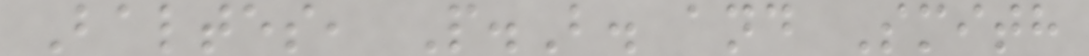Baltes, P.B. and Smith
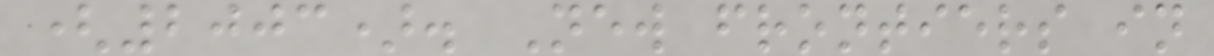(2003). New frontiers in
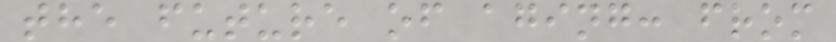the future of aging: from
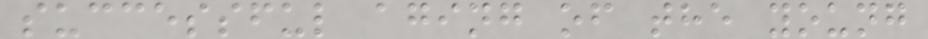successful aging of the young
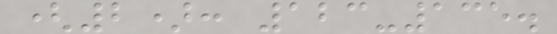(2): 123-135.
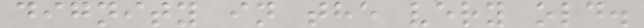dignity in the very old.
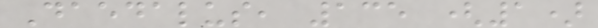Daedalus, 135 (1)
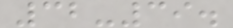32-39.
